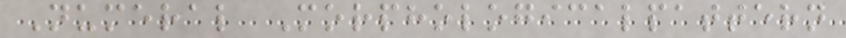Numeral Morphologicalpattern
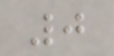0
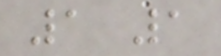1 1
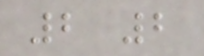2 2
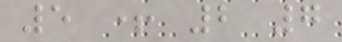5 + 2 7
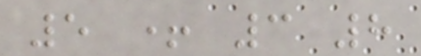5 + 3 8
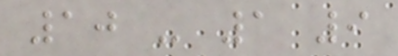10 - 1 9
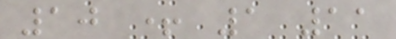10 + 1 11
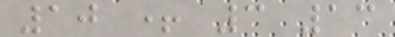10 + 3 13
